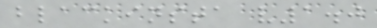blackinsta v1.0
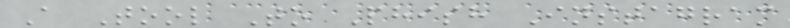A Tool To Phish Instagram
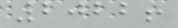2022!
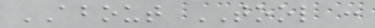ABOUT TOOL :
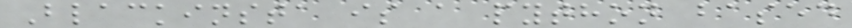Blackinsta is a python based
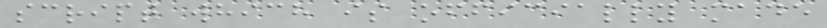script which is officially made
